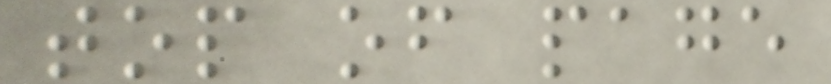top of page
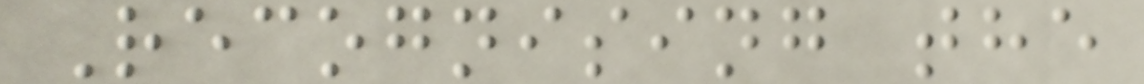Recognising the
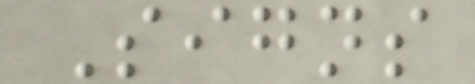Signs
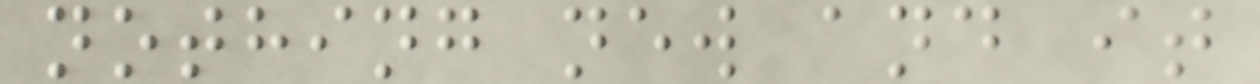nothing new and it
